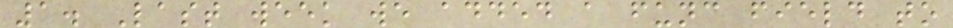1. Last week we added a func field to
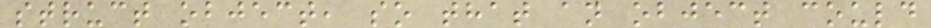struct object, so that an object could
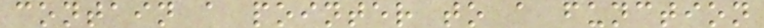contain a pointer to a function
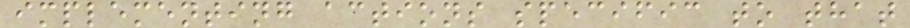implementing actions specific to that
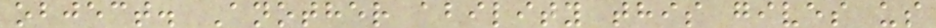object. Another ability this gives us
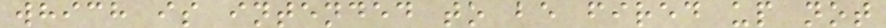which is intended to be fired up not
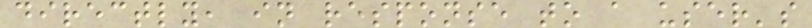directly, in response to a user's
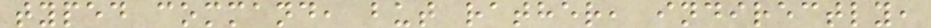typed command, but rather, indirectly,
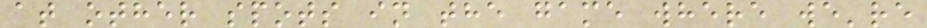at other spots in the game where we're
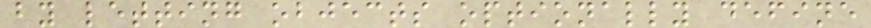by letting objects optionally define
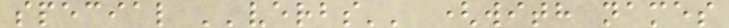special ''verbs'' (with names
